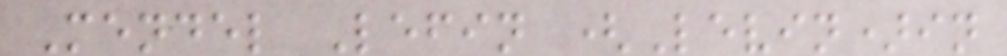Mendel Lefin (Levin)in
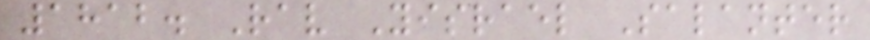1812. Rav Yisrael Salanter
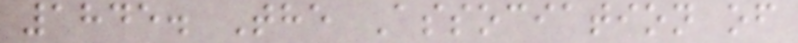1845. The Association of
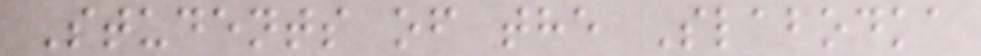Students of the Slabodka
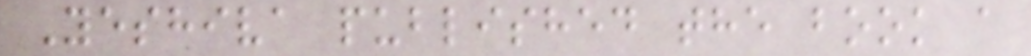Yeshiva published the book a
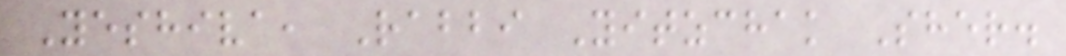Yeshiva, Rabbi Yitzchak Sher.
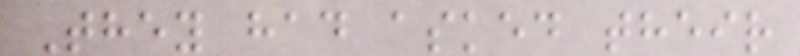They had asked their
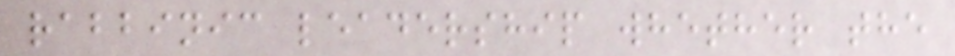rabbinic leadership whether the
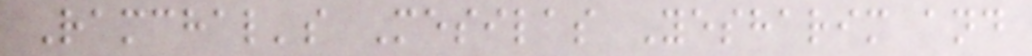Ramchal's Mesilas Yesharim and
